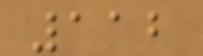112
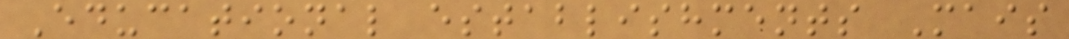Educational establishments Mais
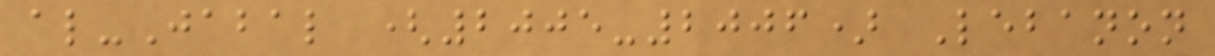al-Jabal (2005-2006) Lebanon
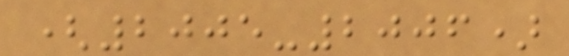(2005-2006)
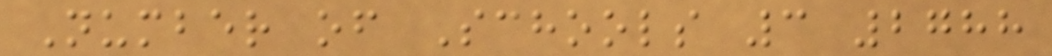Number of Schools 3 2788
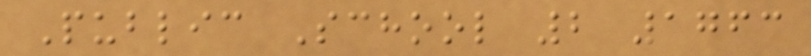Public School 2 1763
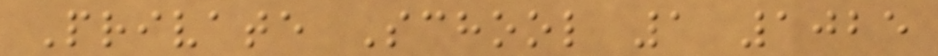Private School 1 1025
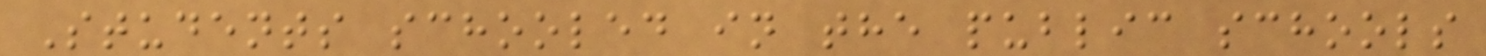Students schooled in the public schools
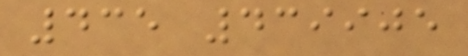435 439905
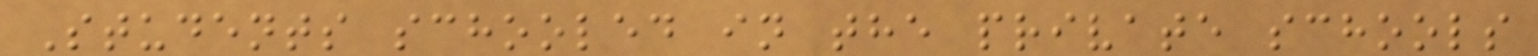Students schooled in the private schools
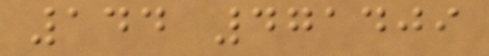144 471409
